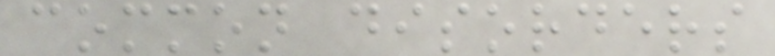common disorders
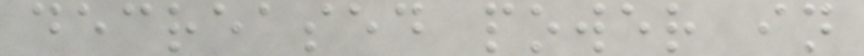decreased power in
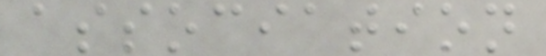association
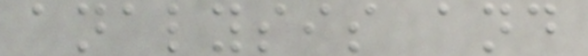analysis and
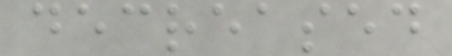decreased
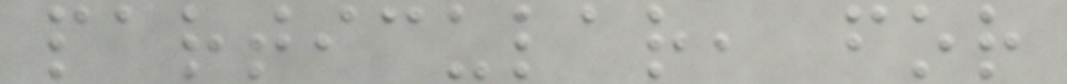particular, for
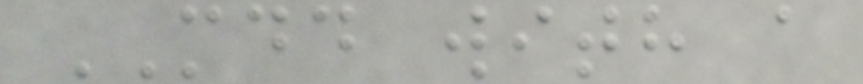MDD with a
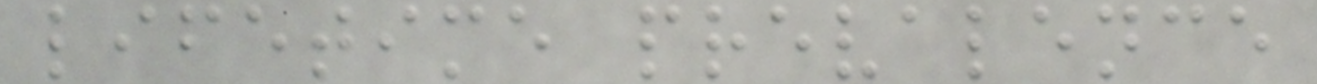lifetime prevalence
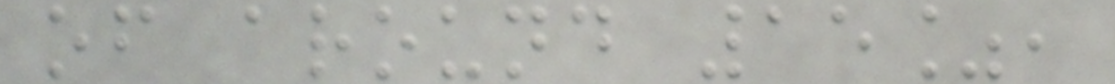of around 15%,
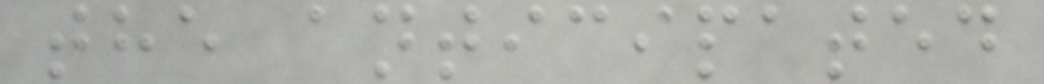the anticipated
